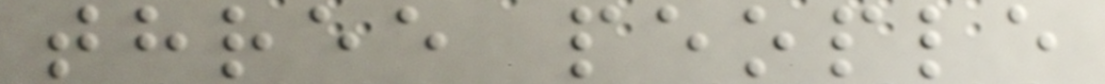three people
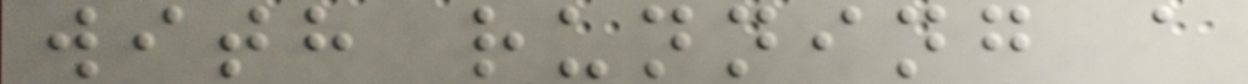with running a
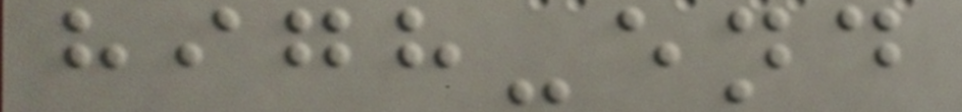high-end
